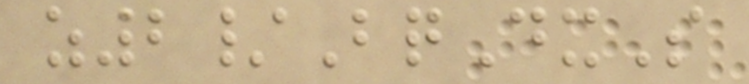z2/BqDxS
